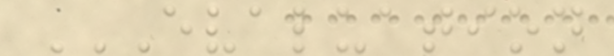EVALUATION
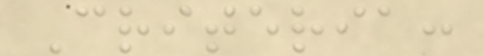Criteria:
